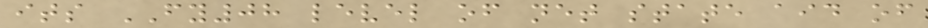its FY08 level of net state aid of
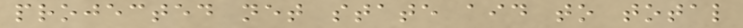projected net state aid to total
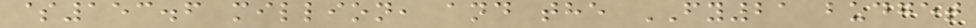$153.6 million, and the FY21 budget
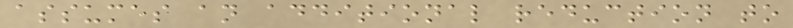assumes an additional reduction to
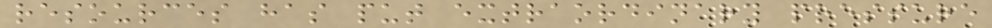resources has put extraordinary pressure
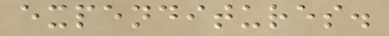expenditures.
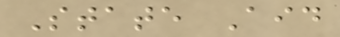State Aid
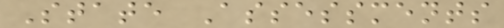State Assessments
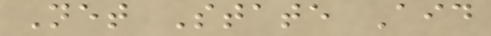Net State Aid
